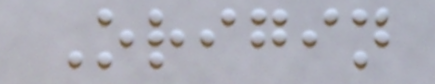Origin
